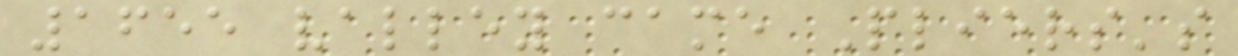1655 valley came Pliers's
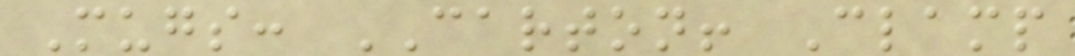Mugs: CARTON! Clamp
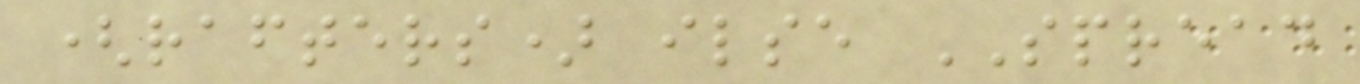(rafters) ilse SPREAD
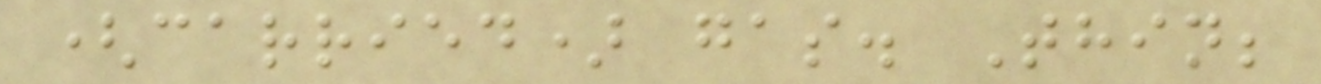(carried) gas. Thin;
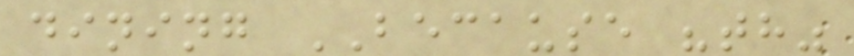dining BECAUSE "th"
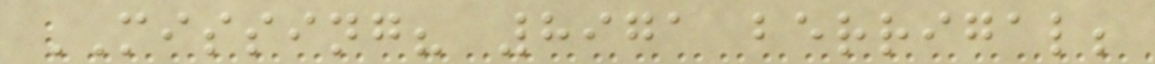MISSING? 8971 berrigal;
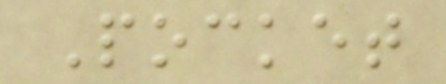Pocket
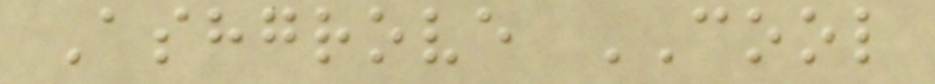Ashgrove COOL
